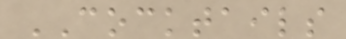COCKTAILS
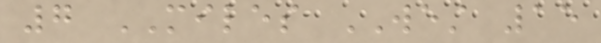7 MILES WEST 15
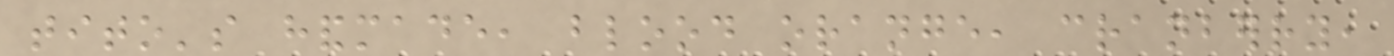tito's handmade, blood orange, cranberry,
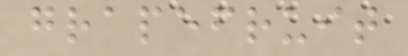grapefruit
